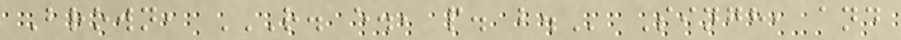Brown, R. E., P. B. Singh, and
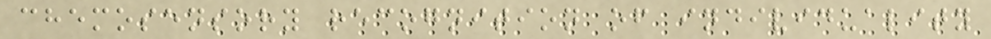chemosensory recognition of individuality
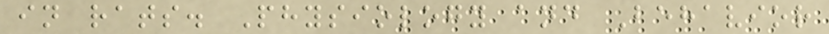in rats. Physiology and Behavior
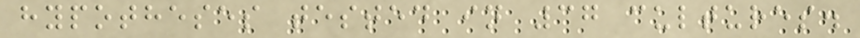hypotheses tested in 37 cultures.
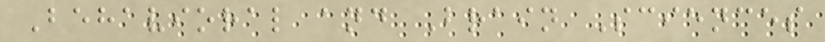Behavioral and Brain Sciences
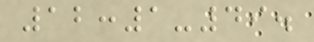12:1-49.
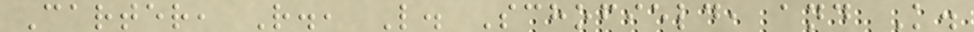Carter, R., L. Schofield, and K.
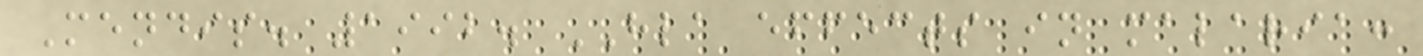Mendis. 1992. HLA effects in malaria:
